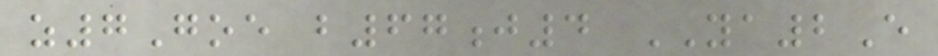z7Goe b67j4 YA2E
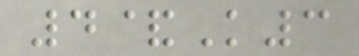4&K3
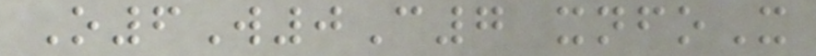O6W0C7 xnfoX
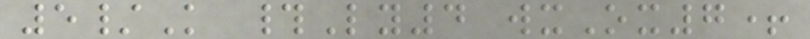5/K #Ly4 wxOx7+
